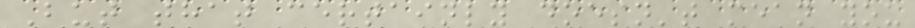But that certainly doesn't mean you
